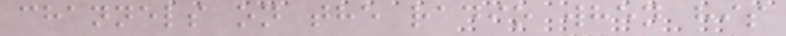channels on the radio when his
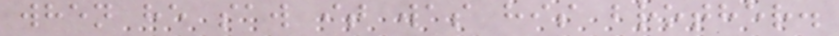when he saw it was his brother.
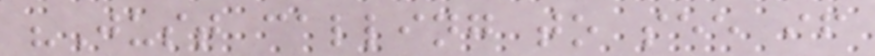"Just calling to see if
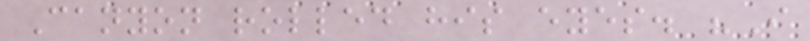Canyon rolled his eyes. "I
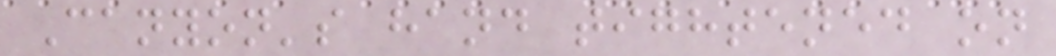Canyon's hand tightened on
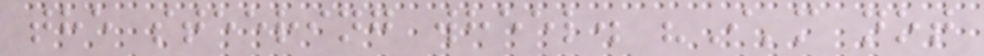the steering wheel. "I'm not
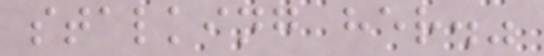stalking her."
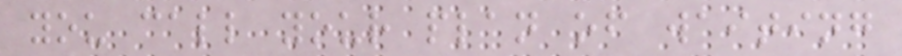you call your plan of waiting
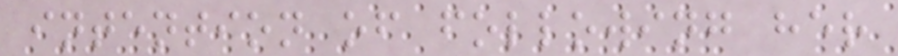intention of following her
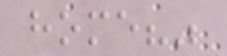home?"
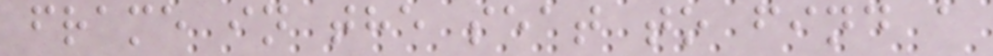frame in the seat to find a
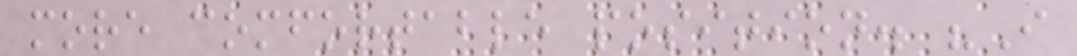more comfortable position. "I
